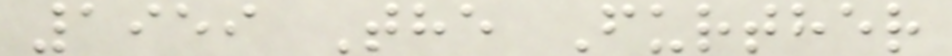1959 The Further
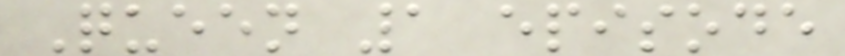Queen 1 episode
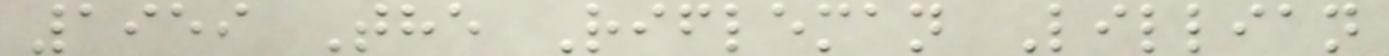1959 The Rifleman Lillian
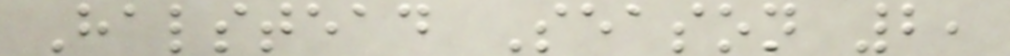Halstead Season 2,
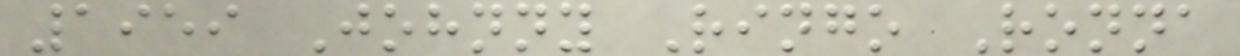1959 Johnny Ringo Ronna
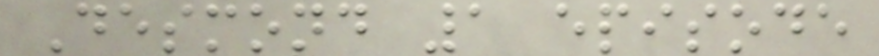Desmond 1 episode
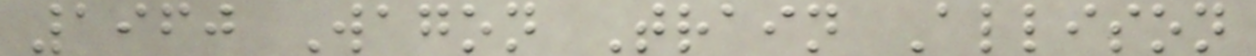1960 Wagon Train Allison
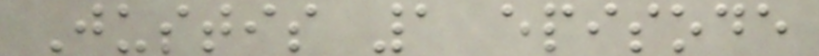Justis 1 episode
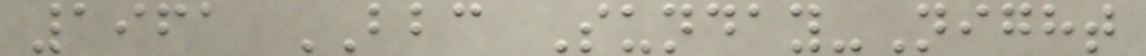1961 BBC Sunday-Night
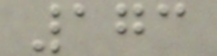173
